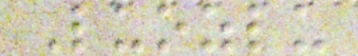Luozlu
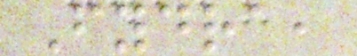Fydra,
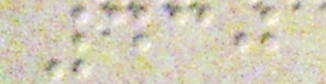430
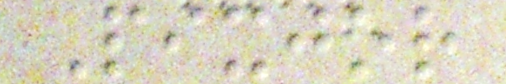Pixjor
